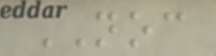NOC
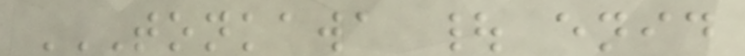TONKAWA | ENID
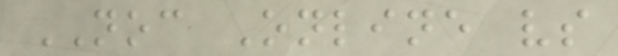NOC Online vs
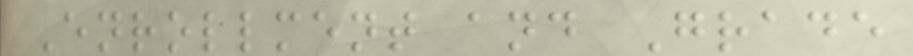Enrollment and Grade
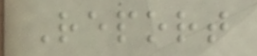Report
